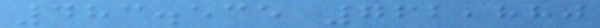483.535 762,880
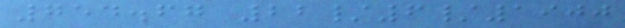754.67 22/6/1900
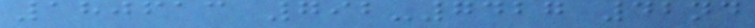180613 792-7427 42nd
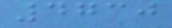4730
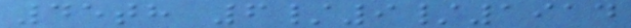45th 6/9/1914
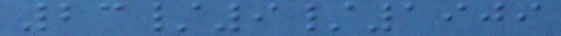23/9/1909
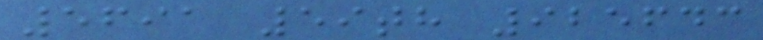5691 59th 925643
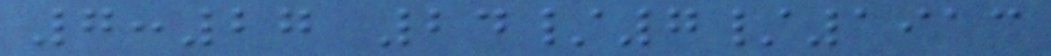7:27 24/7/1913
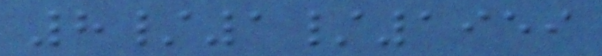8/1/1959
